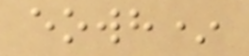eowh*
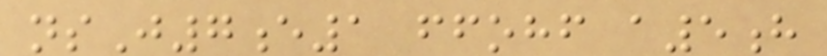nsJ7e1 ffohf a5h
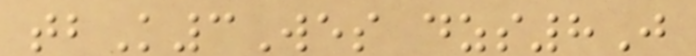tbK3Wes dzs8J
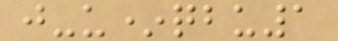j-u*qbu1
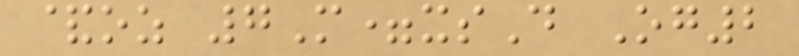&oz 7M=xsD Og2
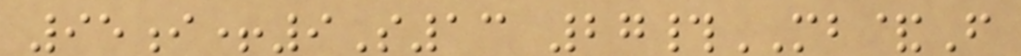95i+9S13 27#MB&F
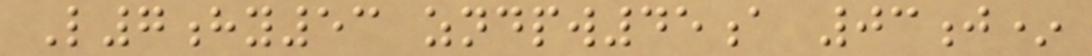L7hy53 zndpw45a 03j*
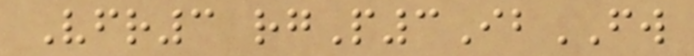Vfr3 rgP3IbFW
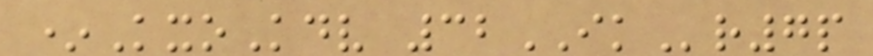*KxoKdv 32IKr7p
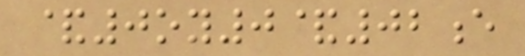&0oy0&02e
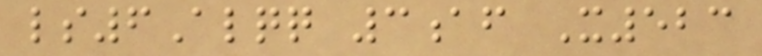ls6Alqq 3af X523
